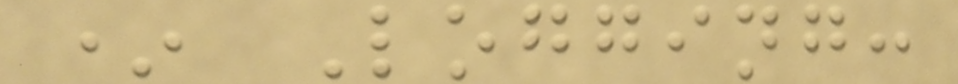* Logging:
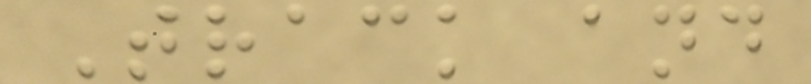Track and
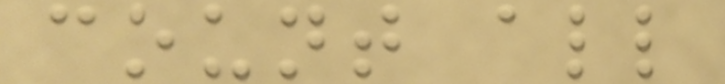count all
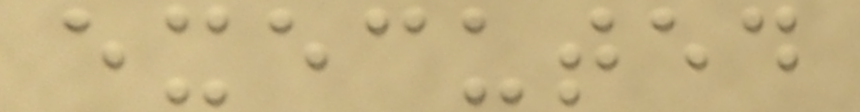executed
